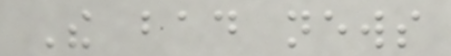The bad news
